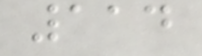114
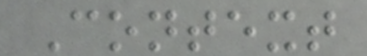Context
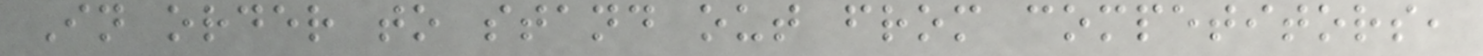In order to stand out from competitors,
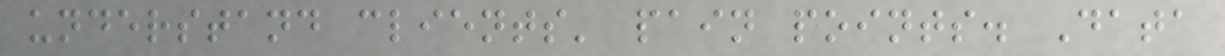understand clients' pain points. Data
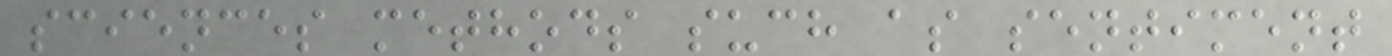sciences methods such as sentiment
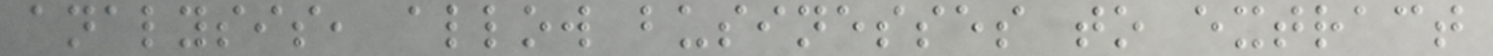analysis, allow businesses to extract
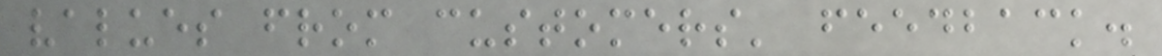values from customers' feedback.
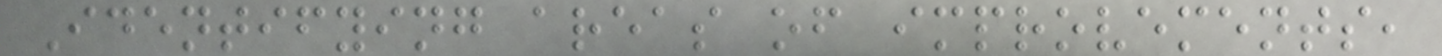Identifying areas of improvements,
